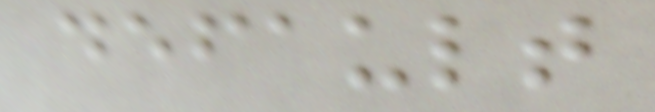default
